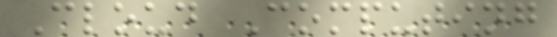Cloud Computing
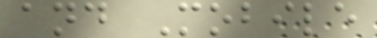and Mobile
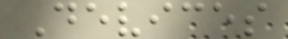Devices
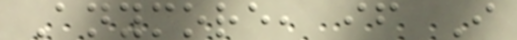Anymore, if I
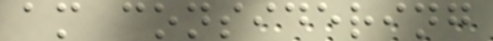am considering
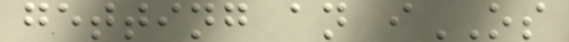getting an iOS
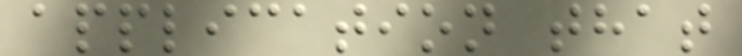application that
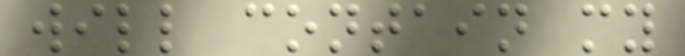will contain my
